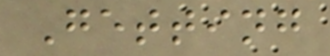Getting
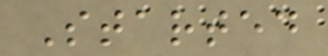Started
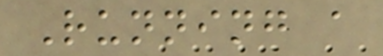Running a
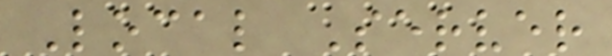Local Server
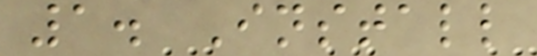1. Install
